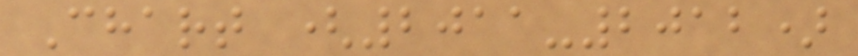Chart (2011-2012)
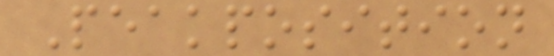Peakposition
